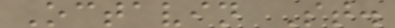Octavin St.
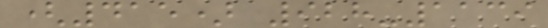(415) 928-1139
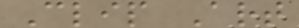Clip Art
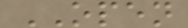OPEN
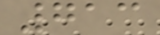713
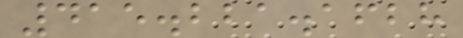415.221.1628
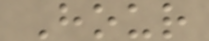Hour
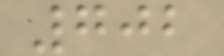702
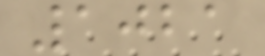1021
